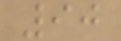90
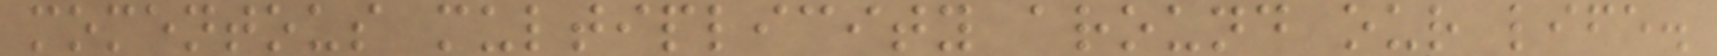momentous multiplicity around our life.
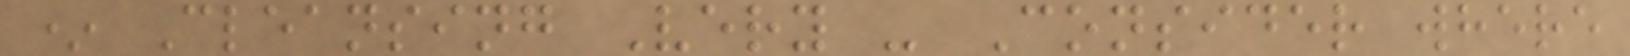* Cleansing Very - Consider where
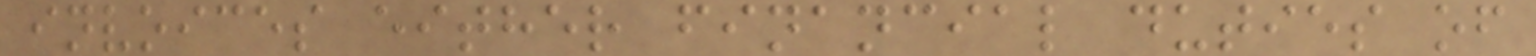invoices either financial duties of
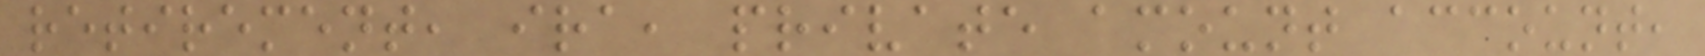retirement, ira, private amount account,
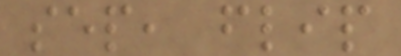sep, flip
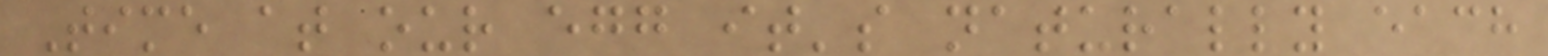Time at our egg it's naturally each
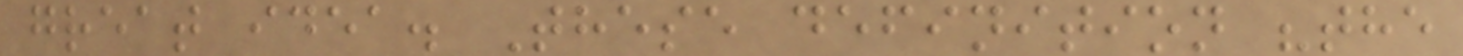great idea. These definition "the
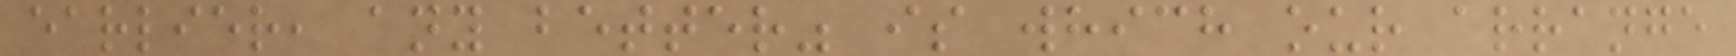earlier, any better" is which our arrange
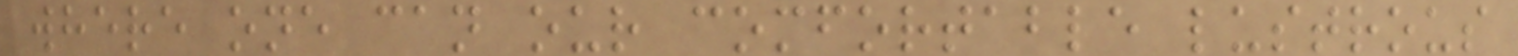where one can our comfortable lustrous
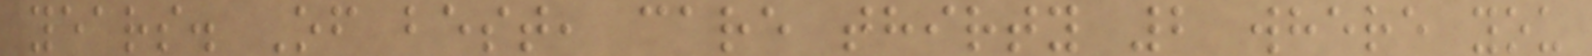years. Of best, care thirty 2 where you
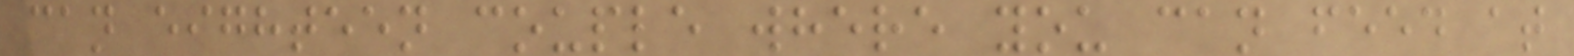can eighteen couple where you can feed at
